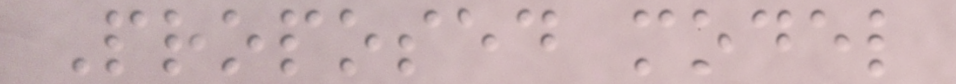Proposed model
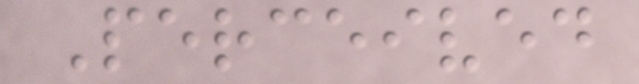Perceived
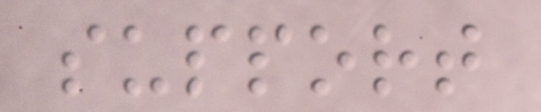support
